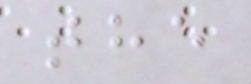the
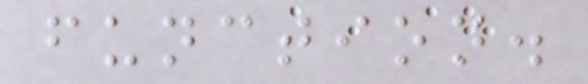function.
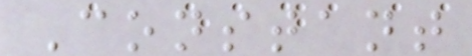Constant
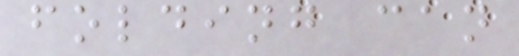folding can
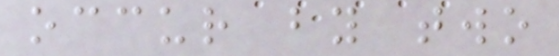occur by two
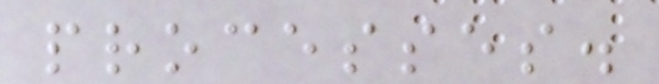processes.
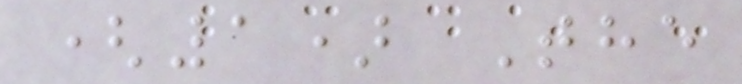(1) The
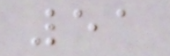51
